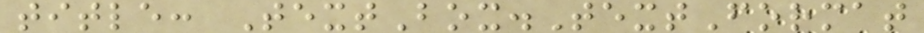title: TextBox.TextFormat
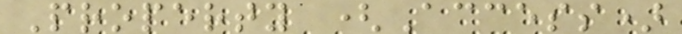Property (Access)
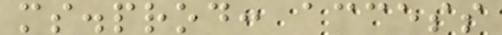ms.prod: access
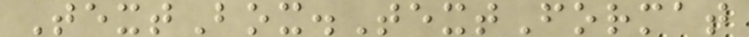TextBox.TextFormat
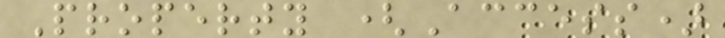Property (Access)
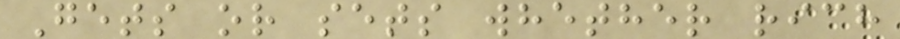Gets or sets whether rich
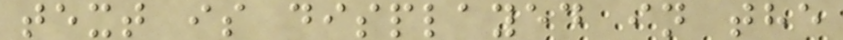text is displayed in the
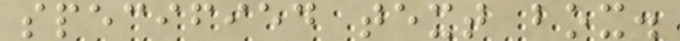specified text box.
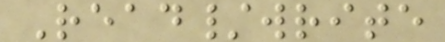Read/write
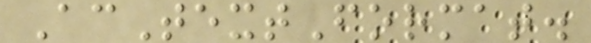AcTextFormat.
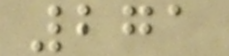271
